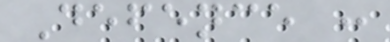Defence :
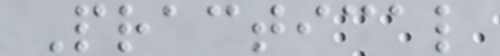Practical
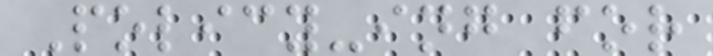Policy-ing for
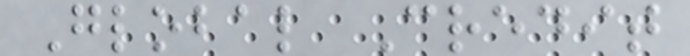Global Credit
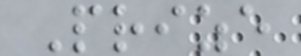Prize
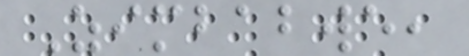Zimbabwe,
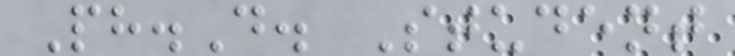Ph.D. Student
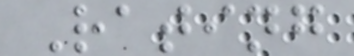Rating
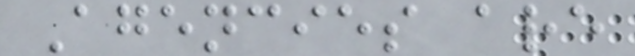Agencies are
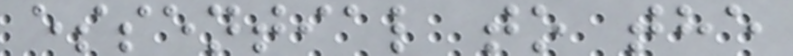essential to the
